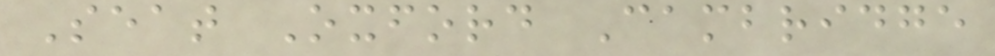Seat Oxford Cambridge
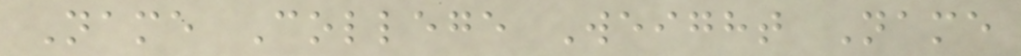Name College Weight Name
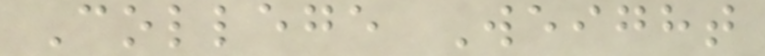College Weight
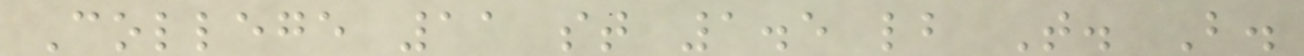College 11 st 1.5 lb T. B.
